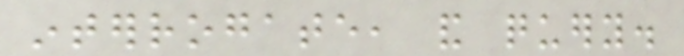interrogate, and query.
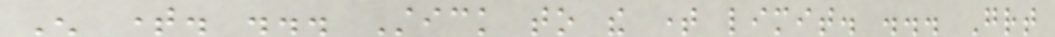Enough time. ... Stick to the time limit. ... Great
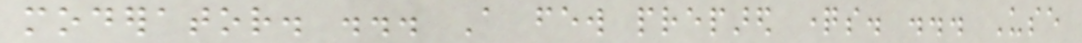moderator. ... A few prepared questions. ... Use
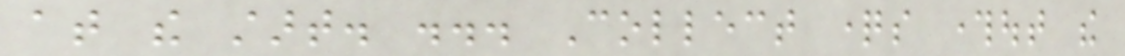at the start. ... Collect questions throughout the
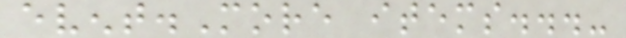event.More items...-
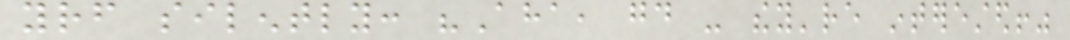yourself silently: "Aha, good - they're interested!"
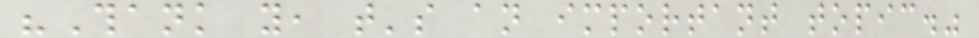"Thank you, that's an important topic."
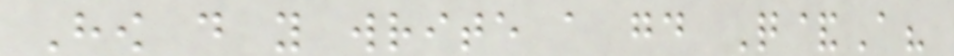How do you write a good Q&A?
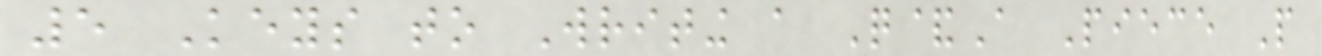5 Keys to Writing a Q&A Piece People
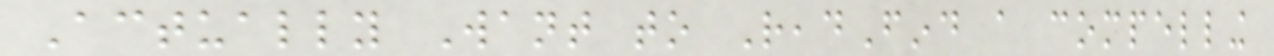Actually Want to ReadFind a compelling
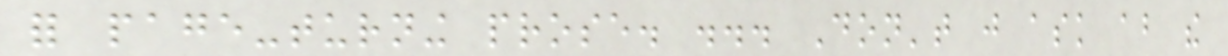for page-turning prose. ... Don't just ask about the
